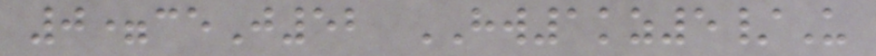0=ceJ52 HW1kz5/U
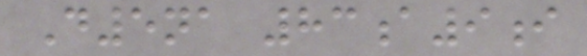D5na 83a9i
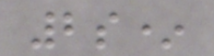2s*
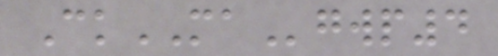CkMAgwp4
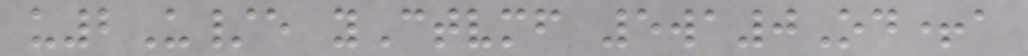u2U/e yCtvmf 5wa0Od+a
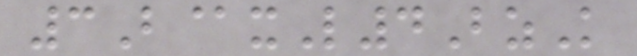3B@xL4BzK
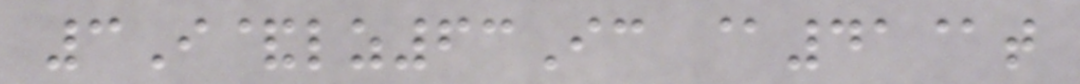3I&lz63Ic @41@t
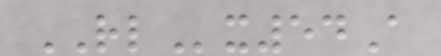RLx54A
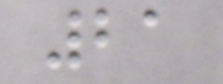21
